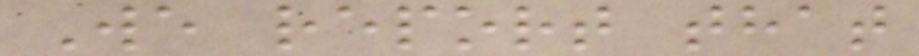We report that
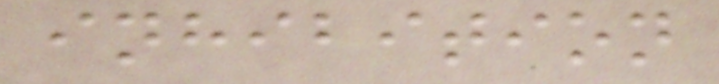inhibition
